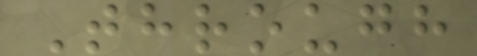Through
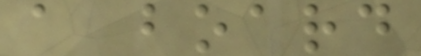a board
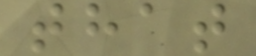that
